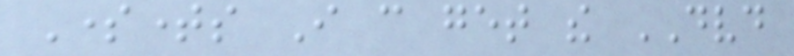Sometimes I can get the DVD
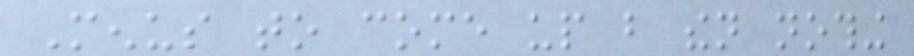Menus to come up but then nothing
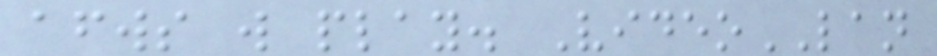afterwards will play. VideoLAN
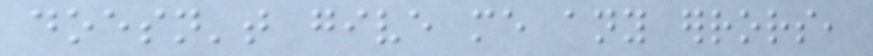doesn't give me any errors,
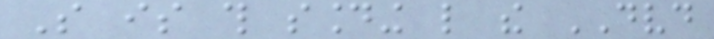So is this sounding like the DVD
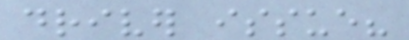driver issue?
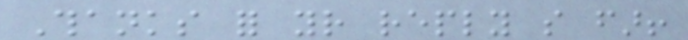Thanks for your reply so far!
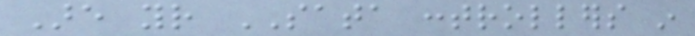Are your SATA controllers in
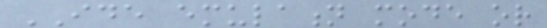IDE emulation mode or
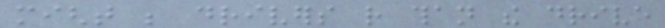might be drivers rather than the drive
